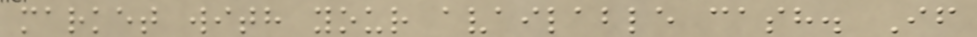market with your available cash. If
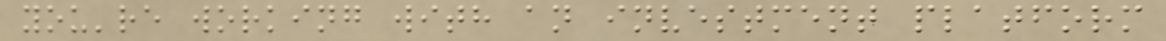you're working with an investment platform
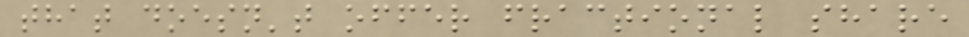that doesn't offer fractional share
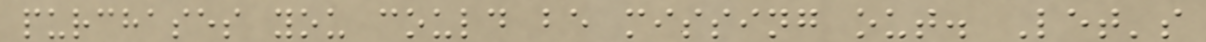purchases you could be missing out. Let's
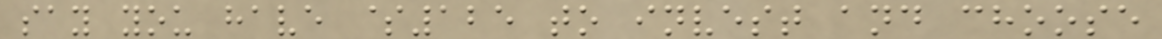say you have $125 to invest and choose
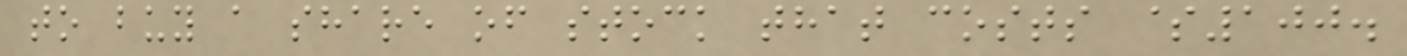to buy a share of stock that costs $100.
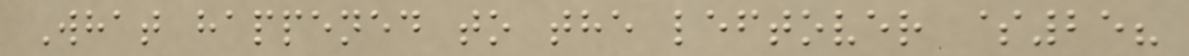What happened to the leftover $25?
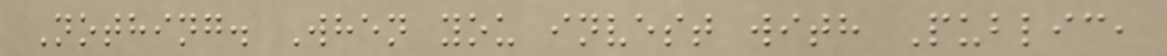Nothing. When you invest with Public,
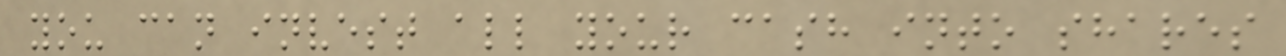you can invest all your cash into shares
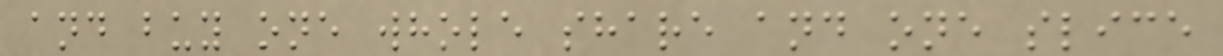and buy one whole share and one slice
